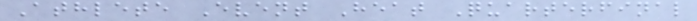Athlete Event Heat Quarterfinal
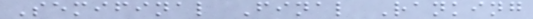Semifinal Final Ranking
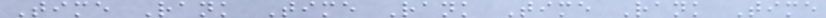Time Rank Time Rank Time Rank Time
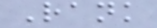Rank
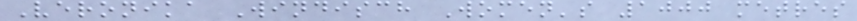Veronika Windisch Women's 1000 metres
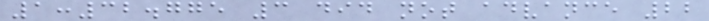1:32.775 3 did not advance 22
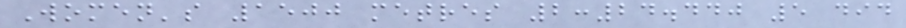Women's 1500 metres 2:24.440 5 did
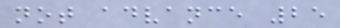not advance 25
